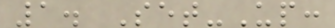1. Set-Up:
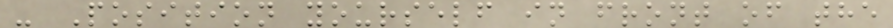- Position yourself in front of the
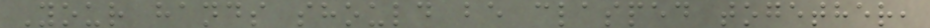Your hands should be clasped together,
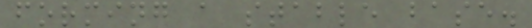forming a stable base.
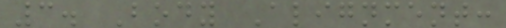3. Body Alignment:
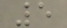5
